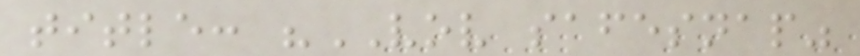title: "VOV safesnap"
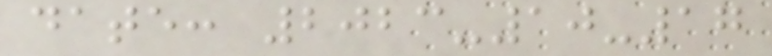date: 2023-10-17
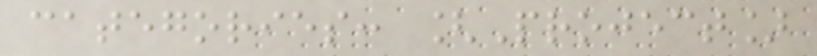categories: [Project]
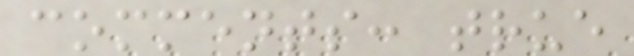comments: true
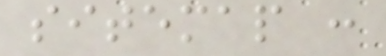sitemap :
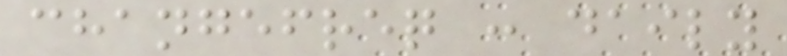changefreq : daily
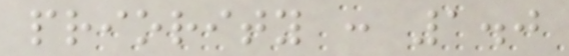priority : 1.0
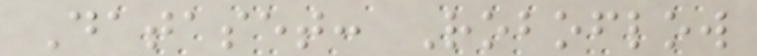Dataset: Roboflow
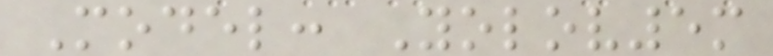Model: Yolov5m
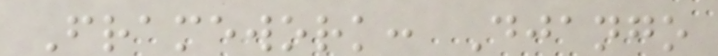Framework: Django
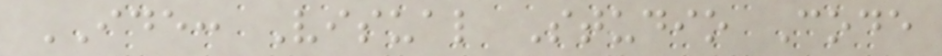IDE: Visual Studio Code
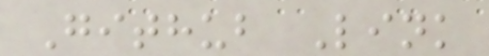Github Link
